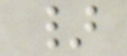}
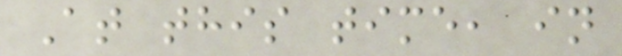At this time, in
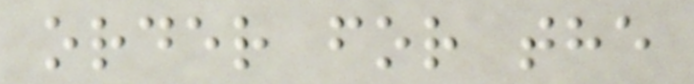order for the
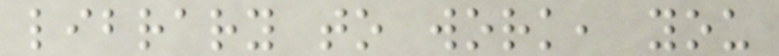library to work, you
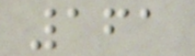161
